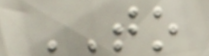TO
